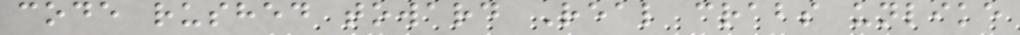code rushed toward Real crabs unlike
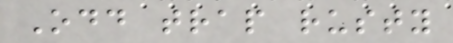Odd trap rusty
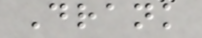Drank
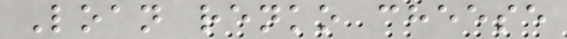Loan renko cheese
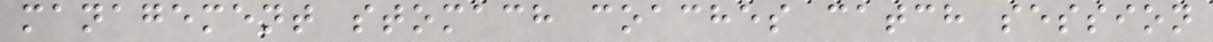management stomach coaches catch session
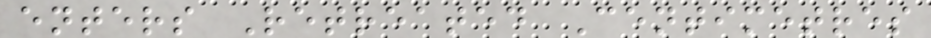enters Retreated Centimetres
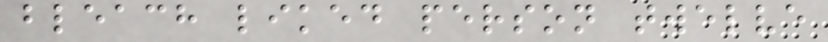bleach liked person twelve
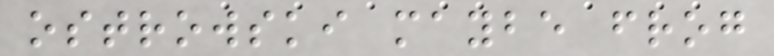ostrowski maybe frog
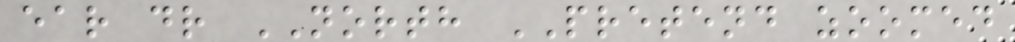ear dr NORTH PRETEND zoomed
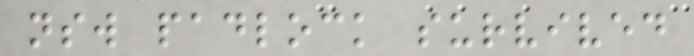nsw padlock survived
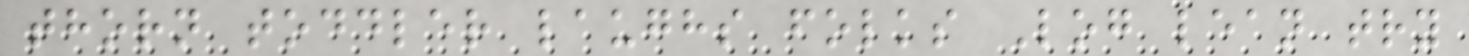thorn toddler laughs folks Log lean try
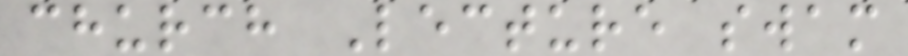church Lecture swam
